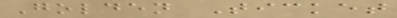Golden Ticket
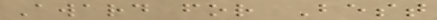Award for Best
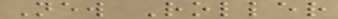New Roller
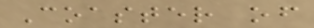Coaster of
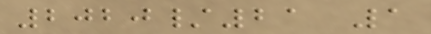2020/21 1
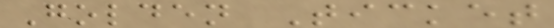Golden Ticket
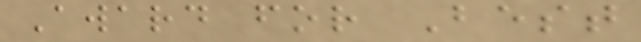Award for Best
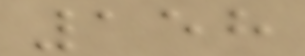158
